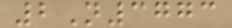2N3773
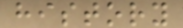history
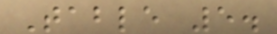Table 5.
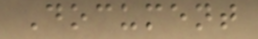Document
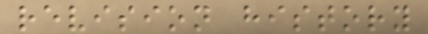revision history
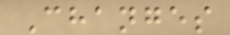Changes
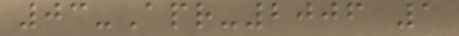03-Apr-2006 1
